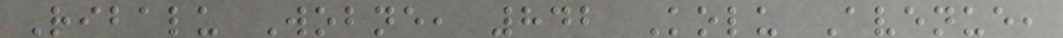Ribalu Wobne, 842 Kolu Avenue,
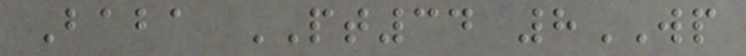Baba PT34 8WP
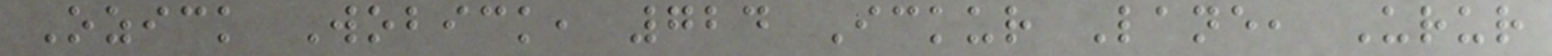Ozick Wobick, 724 Ickur Lane, Urur
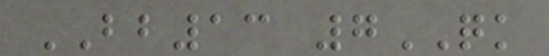BB13 7QK
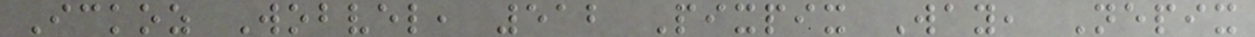Ickoz Wobvel, 512 Pixpix Way, Nepix
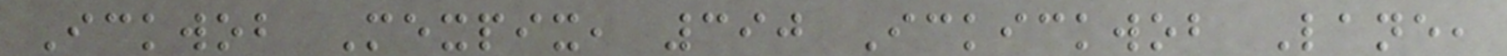Ickwob Mexpix, 390 Ickickwob Lane,
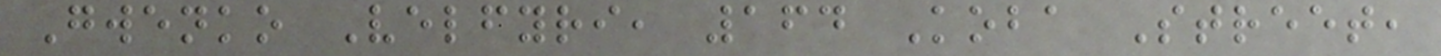Gwenko Velfyri, 164 Koba Street,
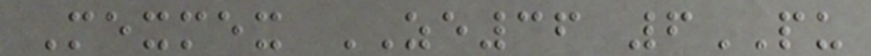Mexmex ZE36 6PU
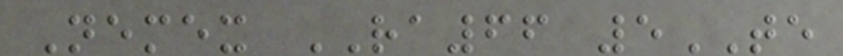Nemex RA66 5TE
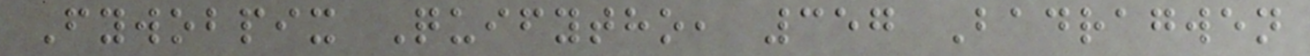Fywobpix Quifytho, 357 Badragwen
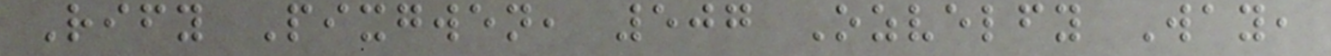Rify Pixgwen, 507 Ozvelfy Way,
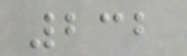232
